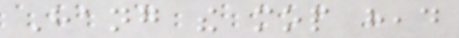Hang the mop head
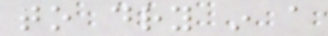to dry in a
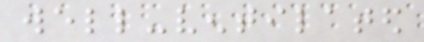well-ventilated
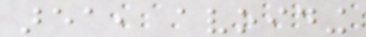area, avoiding
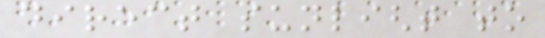direct sunlight to
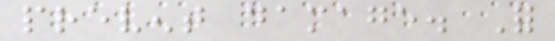prevent damage. For
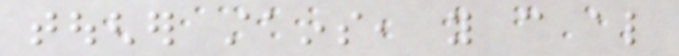tougher stains, you can also
